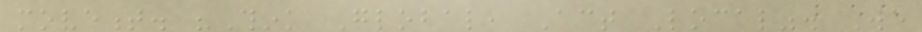movement. "Think Global, Act Local". We
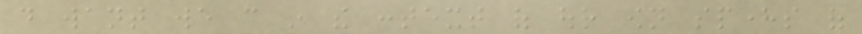do want we can in the context of our own spheres of
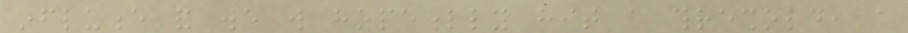influence and we will hopefully hit a threshold, a
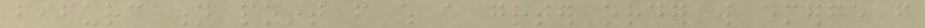bifurcation point from which a greater order will emerge from
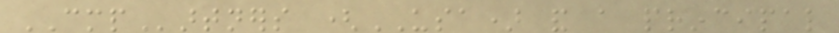CMPartners (USA) and a principal
